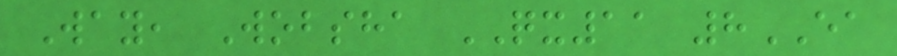Way, Wobsha QX11 8EA
